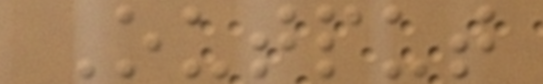Output
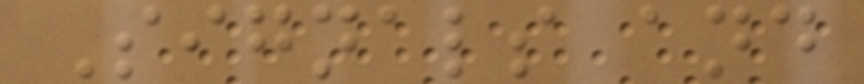Signals and
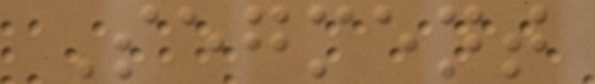Segment
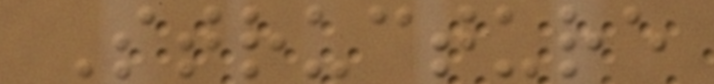Structure
